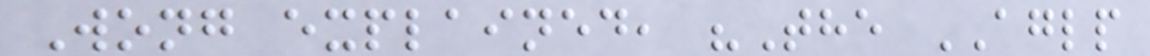Wong explained, "The AGLP
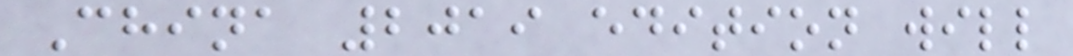China 2019 edition will
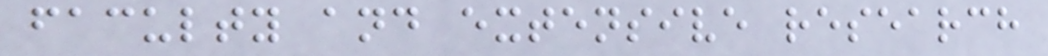faculty and extensive research
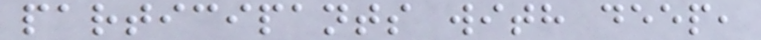participants with deep,
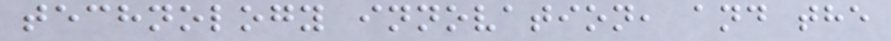technology innovation, and the
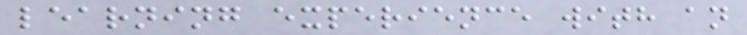learning experience with an
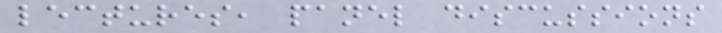lectures, panel discussions
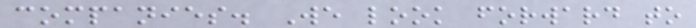companies. We look forward to
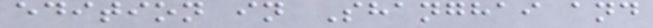edition in Shanghai and
